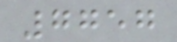7757
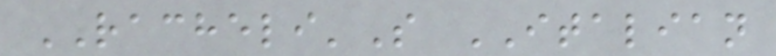RACHELI'S ITALIAN
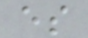es
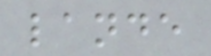lande
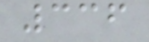336
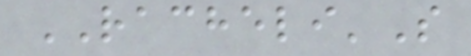RACHELI'S
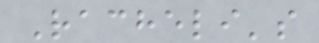Racheli's
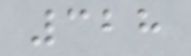328
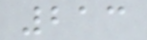213
